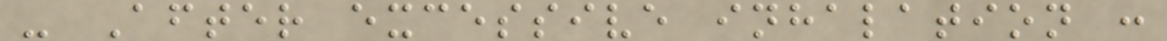- After excessive inhalation :
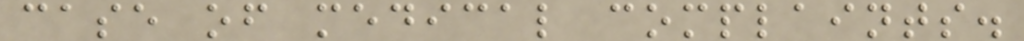case of medical complaints.
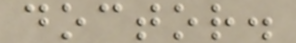doctor.
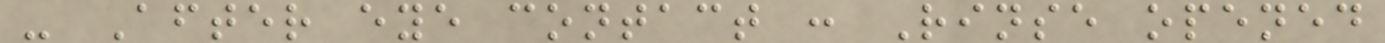- After eye contact : Rinse opened
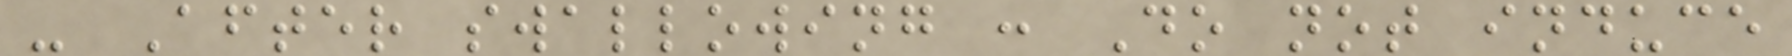- After swallowing : Do not induce
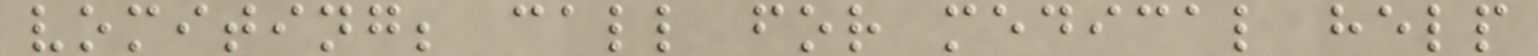vomiting; call for medical help
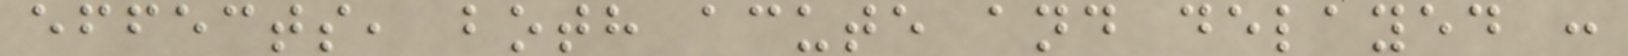effects, both acute and delayed :
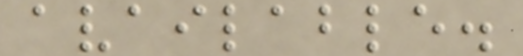available.
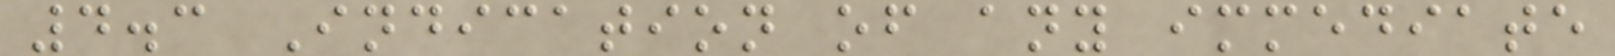4.3 Indication of any immediate
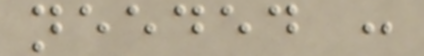needed :
